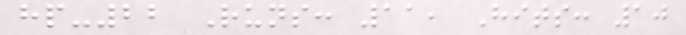hp-22 Runs: 11, Hits: 10
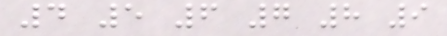4 5 6 7 8 9
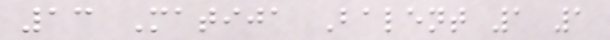13 Matija Balent 1 1
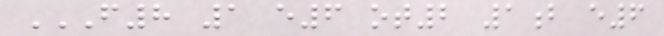F8 1 E6 OT2 1B E6
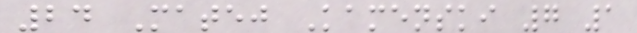24 Matej Kamenski 7 1
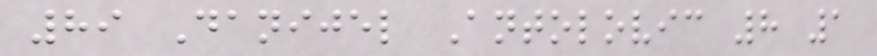89 Danijel Antolovic 8 1
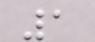1
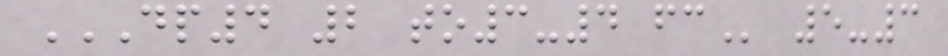DP4 2 TO3-4 FC 5-3
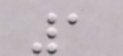1
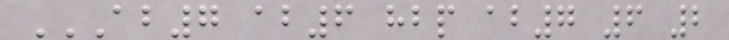AB7 AB6 HBP AB7 6 2
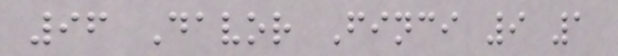96 Davor Finci 9 1
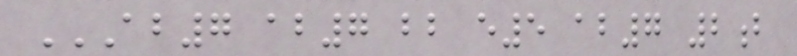AB7 AB7 BB E5 AB7 2B
